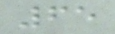65
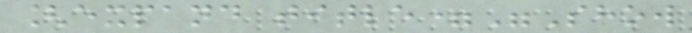[expand title="Show
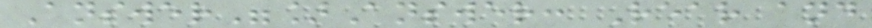Answer"]Answer: Rear and
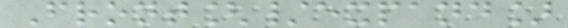Front[/expand]
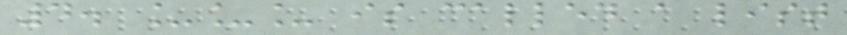4. ___ is called a list
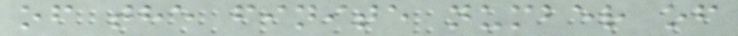of the finite number of
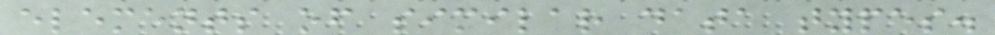elements of similar data types.
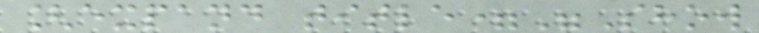[expand title="Show
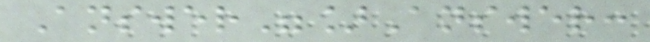Answer"]Answer:
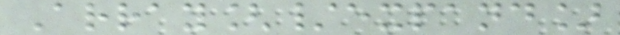Array[/expand]
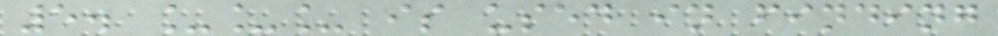5. ___ is used in finding
